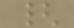{
